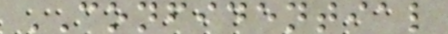CONFIDENTIAL
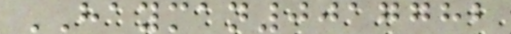HAYMAN0017782
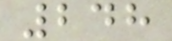248
